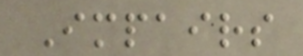Impairs
